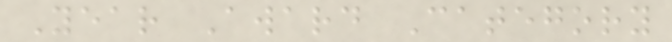Year Award Category
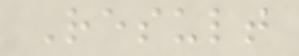Result
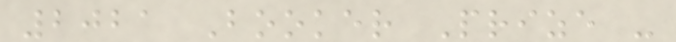2021 Booker Prize -
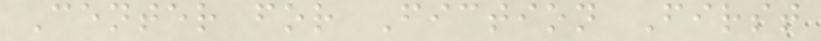Center for Fiction First
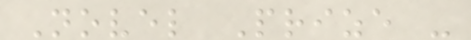Novel Prize -
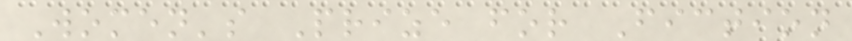Women's Prize for Fiction
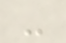-
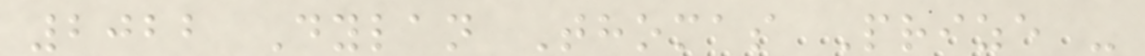2022 Dylan Thomas Prize -
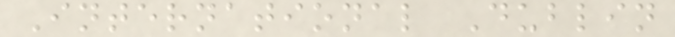International Dublin
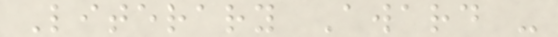Literary Award -
